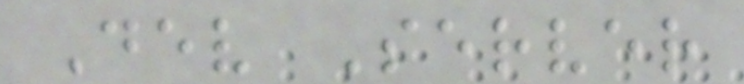Dev Server
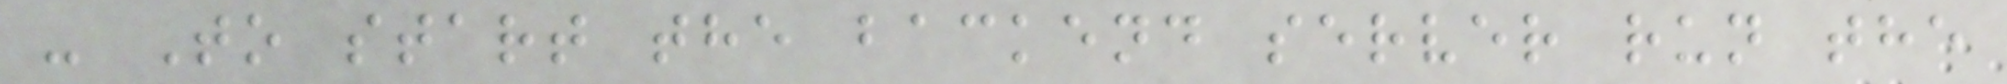- To start the backend server run the
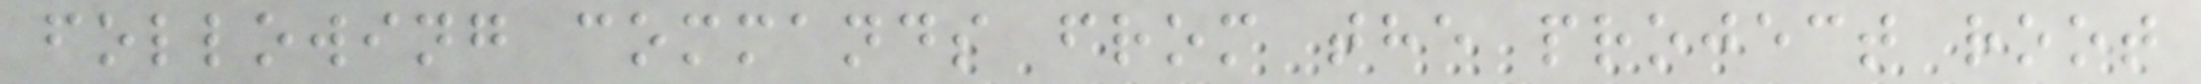following commands from the project root
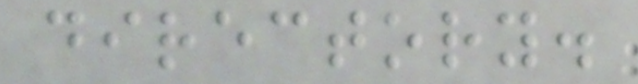directory.
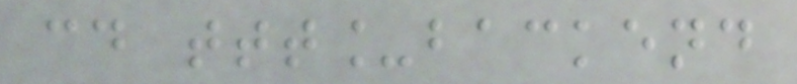cd ttt_backend
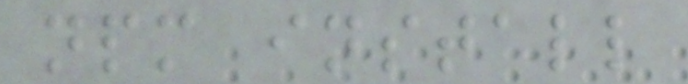npm install
